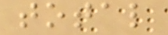total
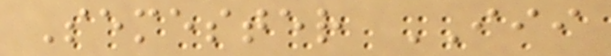Semester III
